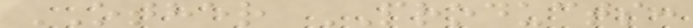OTHER PRODUCTS:
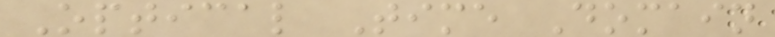Optical Time Domain
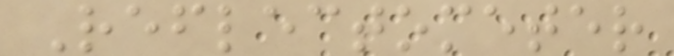Reflectometer
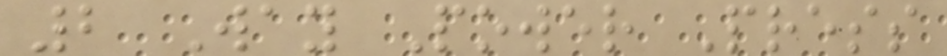2 Way Power Press
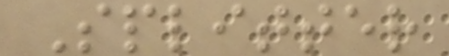Splitter
